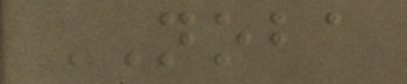NOBA
